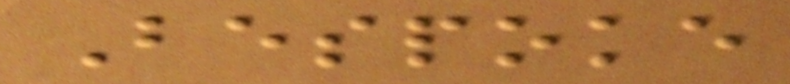Bespoke
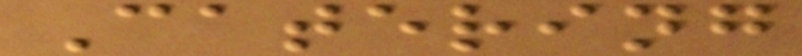Catering
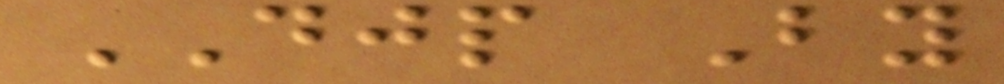DJP By
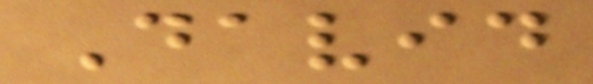David
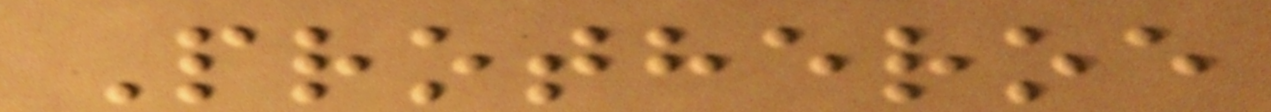Protheroe
